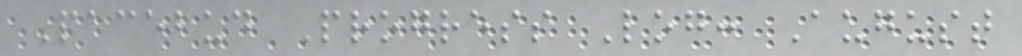Pacebud Progress Log: August
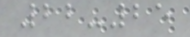22-25
